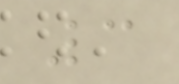3
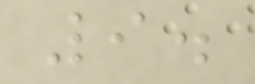9.
